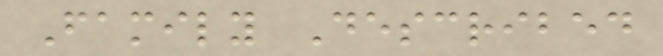Family Described
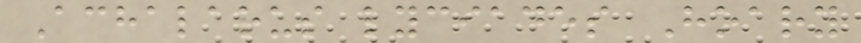Achalarus lyciades Hoary
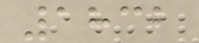1832
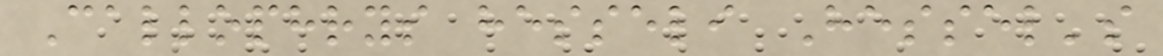Callophrys hesseli Hessel's
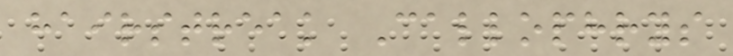hairstreak Callophrys
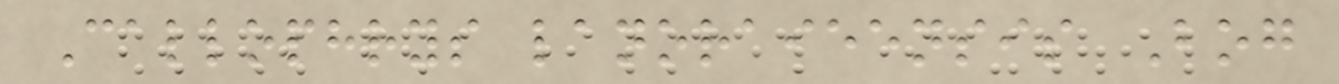Callophrys lanoraieensis Bog
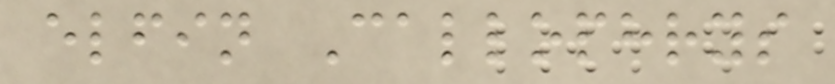elfin Callophrys
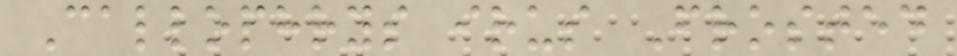Callophrys irus Frosted
